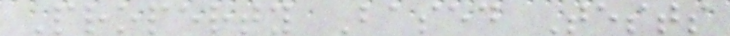Property Based Tests
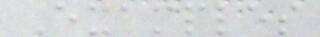Examples
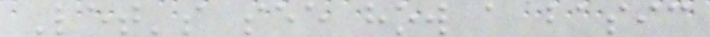Let's see how a basic
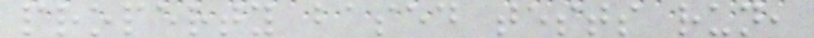property based tests run,
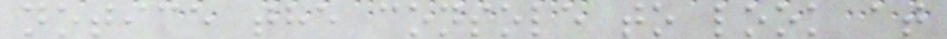notice the console to look at
